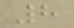8
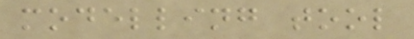modelling tool
